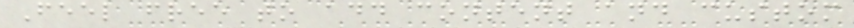Feel free to add content and custom
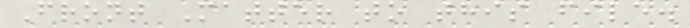Front Matter to this file.
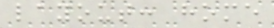layout: home
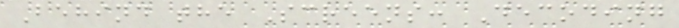Behind the Screens: Decoding
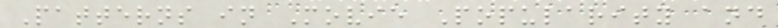Patterns in Movie Popularity and
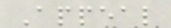Appeal
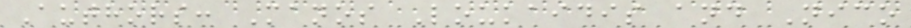Authors: Manos Loukaidis and Nico
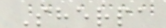Sherpa
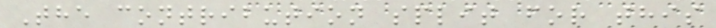The contribution split for this
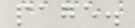page.
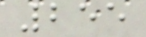255
